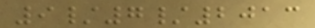9/7/2013
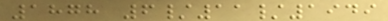1878 6/11/1949
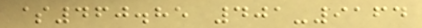$460.85 401-9164
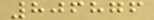806876
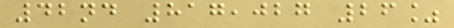42nd 817,027 26%
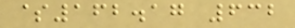$162.17 632
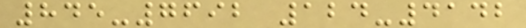845-7692 124-4142
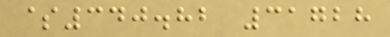$340.82 31728
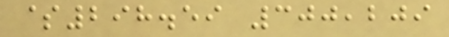$298.59 300,209
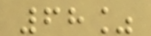68%
